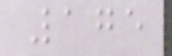175
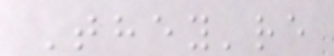They're
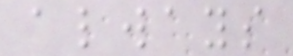always
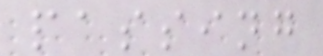passing
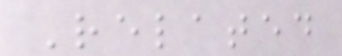Related
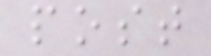post
